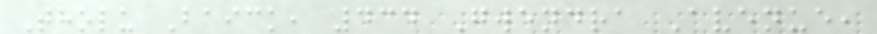Tholu Baick, 434 Gwendra Avenue,
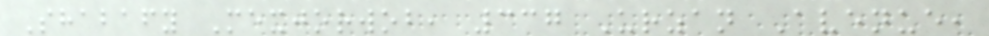Shabafy Mexjorwob, 337 Urzan Avenue,
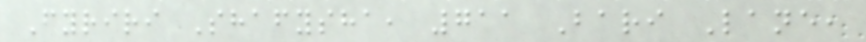Fyriri Shafysha, 711 Bari Lane,
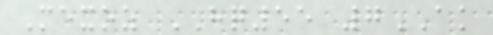Mexoz HQ55 7AK
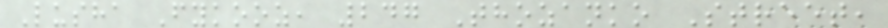Lusha Fykooz, 247 Thozanko Street,
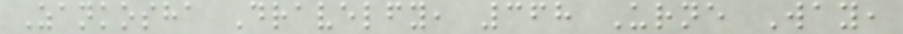Zankosha Dravelfy, 368 Urne Way,
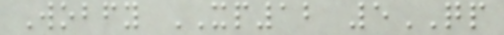Wobfy XP12 5QP
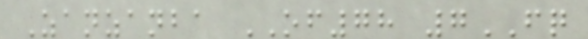Zanzanba OF78 7FQ
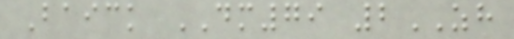Baick DM79 2ZH
